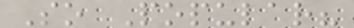So Popular?
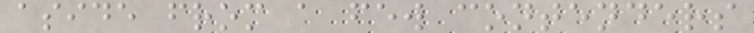aside from a few contenders
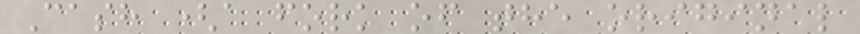Cash (a fork of the original
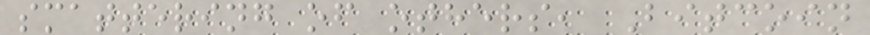smattering of others, Bitcoin
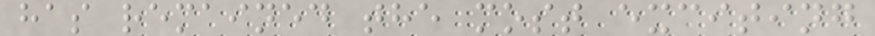has remained the most exciting
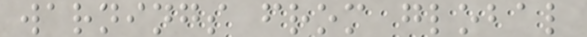warnings from global
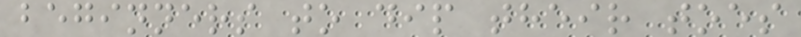beginners to dip their toes
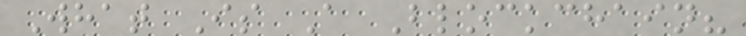What Is A Blockchain?
